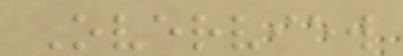Overview
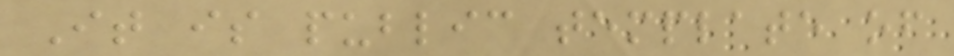It is public template of
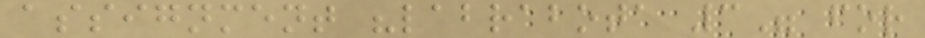assignment "labrabota 3" for
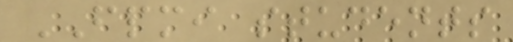FPMI students
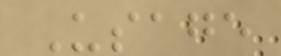Usage
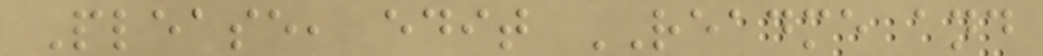Please, edit README and
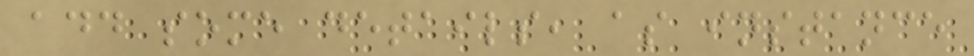add some details, as instance
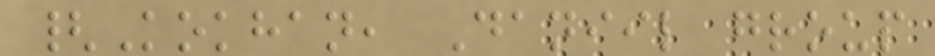{Kokhan, Daniil group
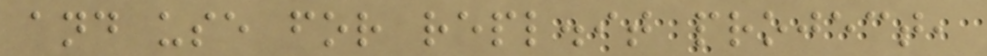and use for repl.it project,
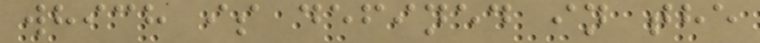which is defined in the
